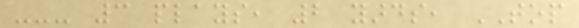--- 3 plays, 2 yards, TOP
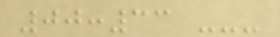00:33 ---
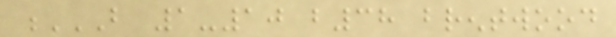B 1-10 B38 BRENTWOOD
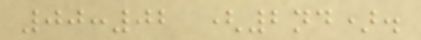00:02 (2nd).
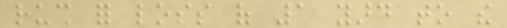rush for loss of 1 yard to the
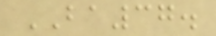BA37.
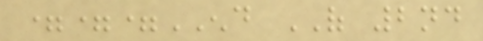===END OF 2nd
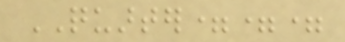QUARTER===
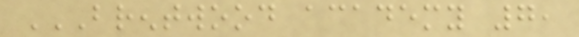BRENTWOOD ACADEMY 7,
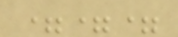===
